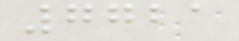7721
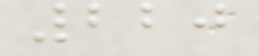220
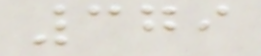379
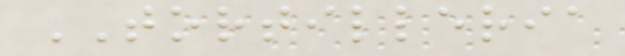TORTILLERIA
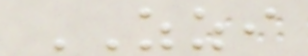ZZI
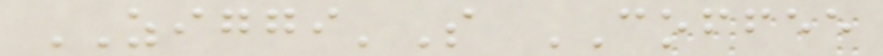ZIGGI'S COFFEE
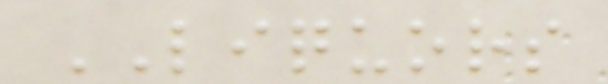LIQUORS
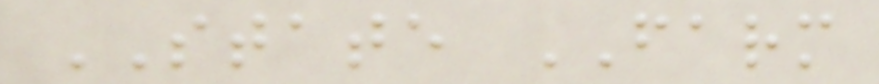STATE FARM
